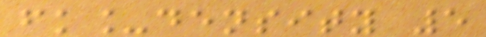fk_density 5
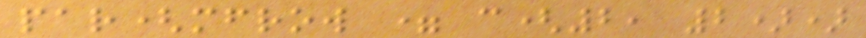par(mfrow = c(2, 2))
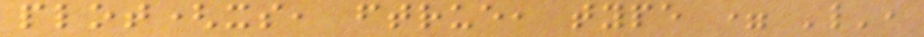plot(xs, ftrue, type = 'l',
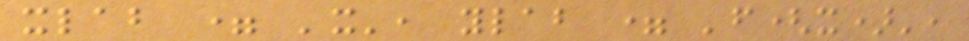xlab = 'x', ylab = 'f(x)',
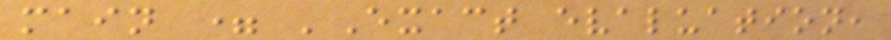main = 'Exact evaluation,
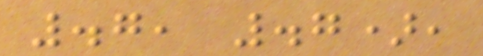.7, .7),
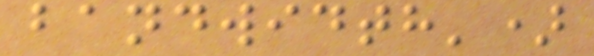bandwidth')
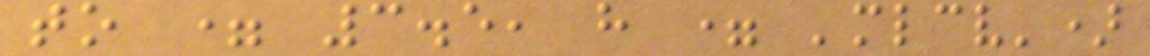to = 3.5, h = 'mlcv')
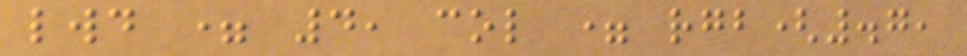lwd = 4, col = rgb(.7,
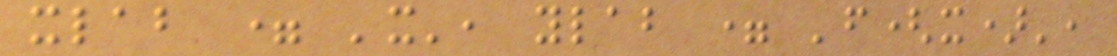xlab = 'x', ylab = 'f(x)',
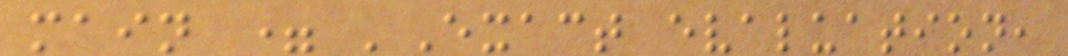main = 'Exact evaluation,
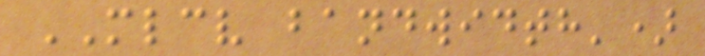MLCV bandwidth')
